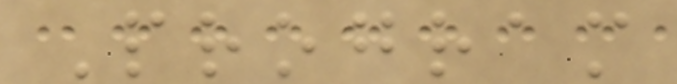Program
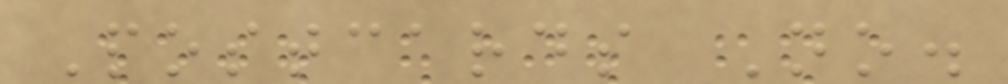Postcards No.
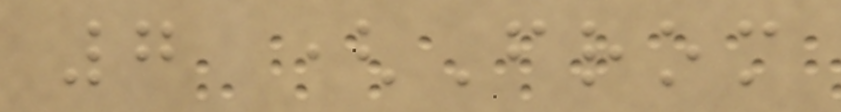7 (From
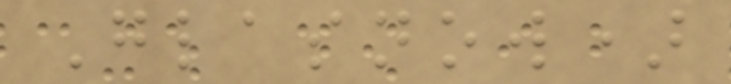Glasnow)
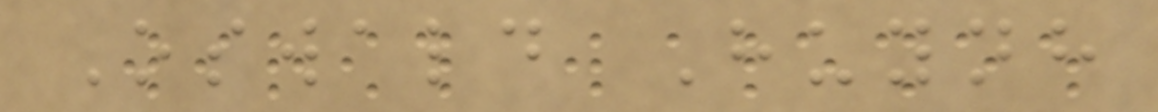Oswald Huynh
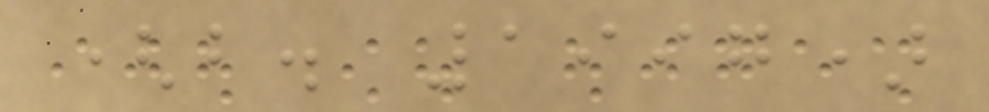(b. 1997)
